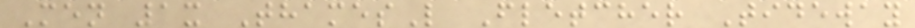Men 1x ThamesL Fletcher Tideway
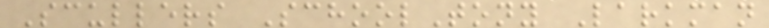Scullers SchoolTony Larkman
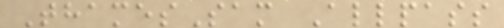ThamesSam Allpass
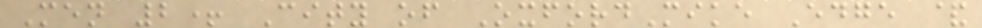Men 2+ City of OxfordMike Edge &
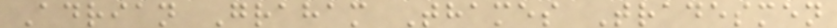Adrian Graham Thames Tradesmen
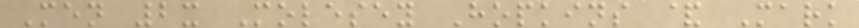Men 2x Molesey Hopkins & Mark
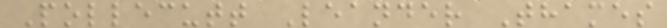Pollecutt Leander Thames
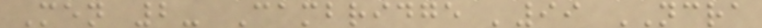Men 2- Cambridge '99 NCRA
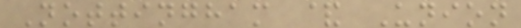Nottingham & Union
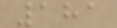181
